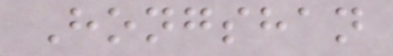Hongshan
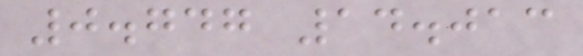0.747 14.013
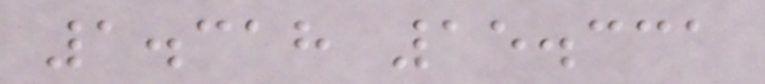1.318 15.331
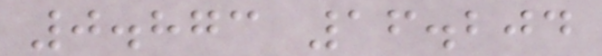0.873 16.204
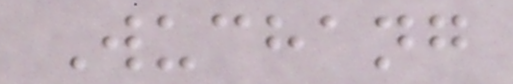Wuchang
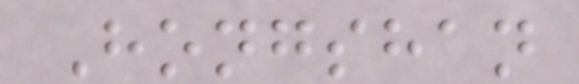Hongshan
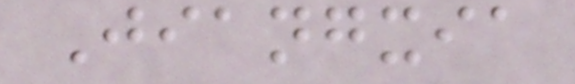Jiangxia
